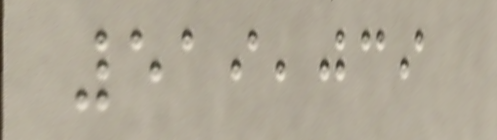519,039
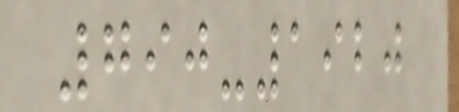790-1920
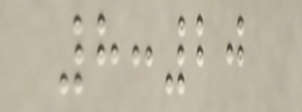8:20
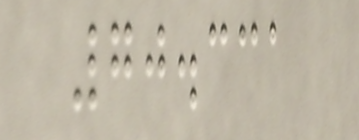70.331
